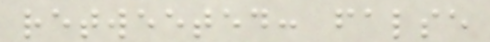retweeted: false
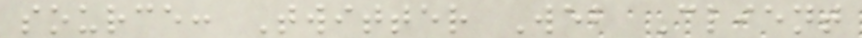source: Twitter Web Client
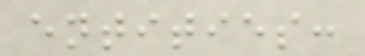entities:
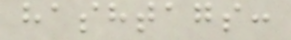hashtags:
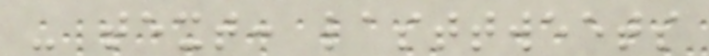- text: lasttweets
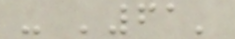- '61'
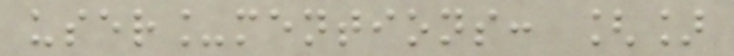user_mentions: []
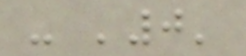- '0'
